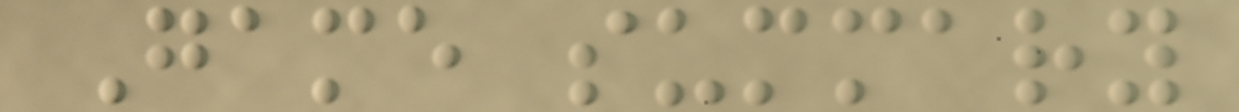Game summary
